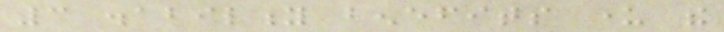3 disability benefits under the
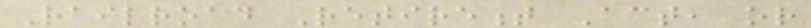Railroad Retirement Act, or
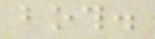both.
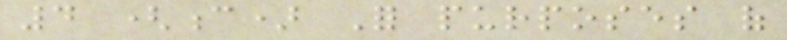4 (c) For purposes of
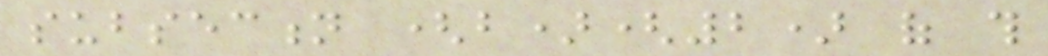subsection (b)(2) of this
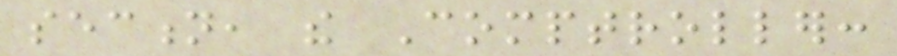section, the Comptroller:
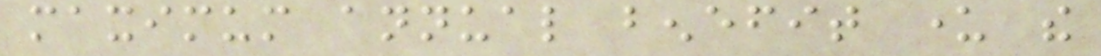maximum annual benefit under the
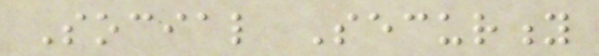Social Security
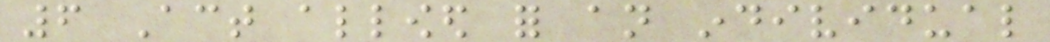6 Act allowed for an individual
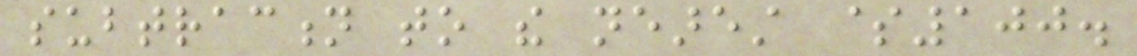subtraction to the nearest $100.
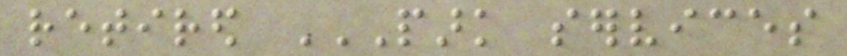retired PARK SERVICES
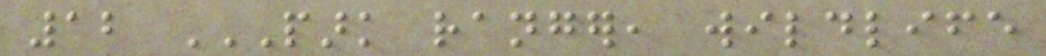12 PARK RANGER, WILDLIFE
